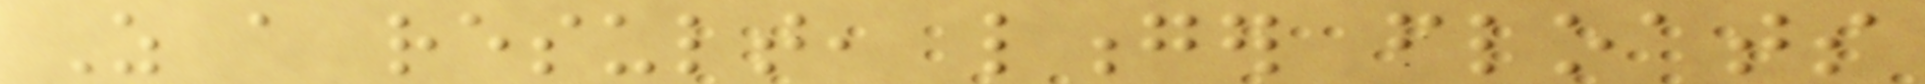As a result, longer floats
